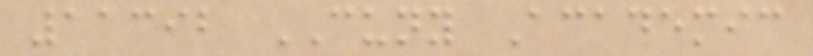11392 CUNY Academic
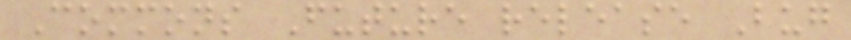Commons Future release Bug
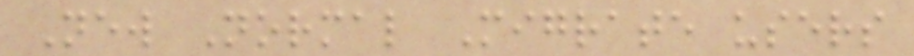New Normal Migrate users
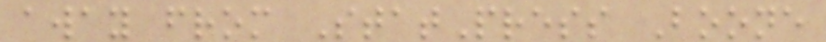away from StatPress Boone
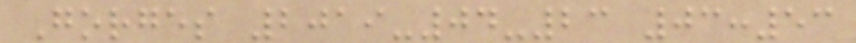Gorges 2019-04-23 03:53
